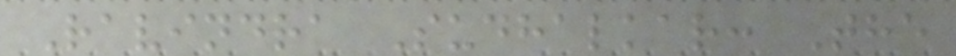Ravindra Sudhalkar: The
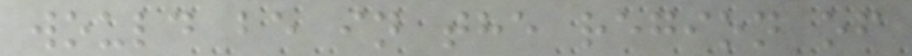would be in the region of
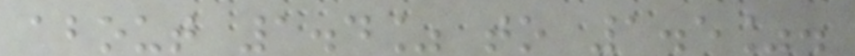about 1.4% to 1.5%.
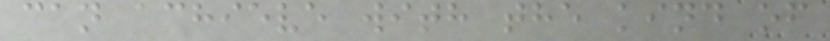can achieve with the kind of
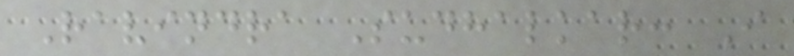Ravindra Sudhalkar: I
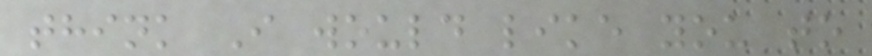think I would like you to
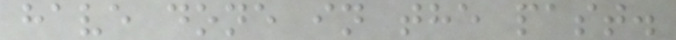have done in the past.
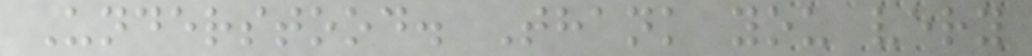Understood. Thank you very
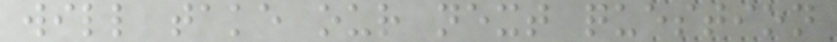will take our next question
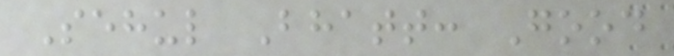Sehul Bhatt: Good
